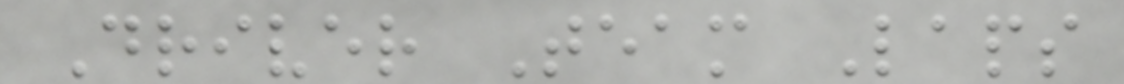Driver Team Laps
